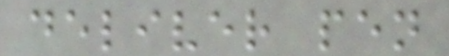deliver pen
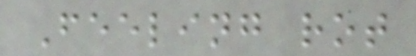Feeling rot
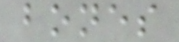bones
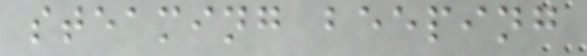steaming beeping
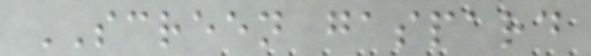SCREEN gaspard
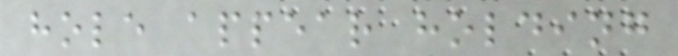hole appear holding
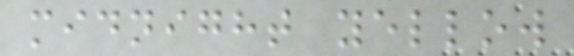midnight yellow
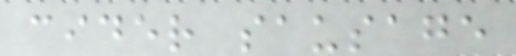cider sausage
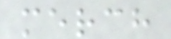merch
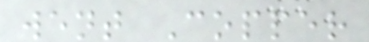went Copper
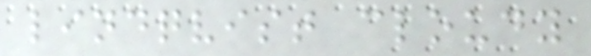lindqvist cloudy
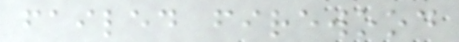failed firewood
